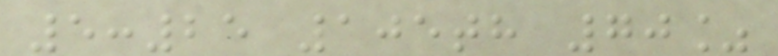5:25 105th 70%
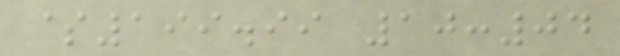$199.99 10:04
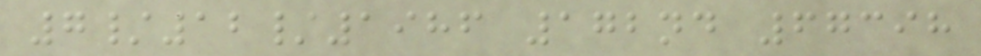7/12/1986 172nd 67398
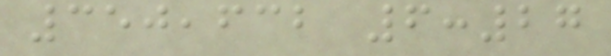350,632 6:27
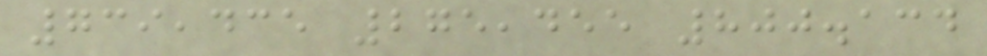739,435 275,455 800.134
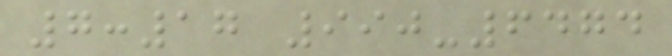7:17 990-6474
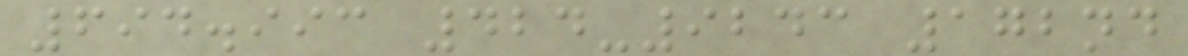694.993 424-9243 172nd
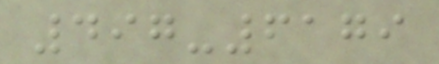497-6179
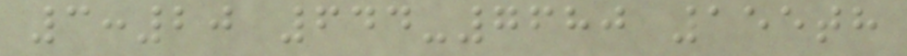3:20 644-7680 155th
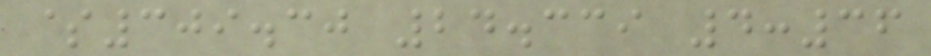$309.30 24.339 4:36
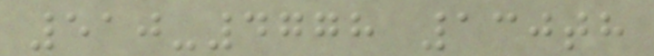510-4778 130th
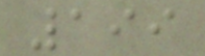199
